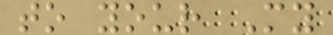to your My
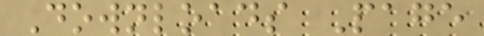Downloads Page
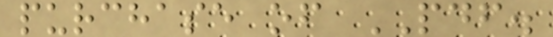purchase of PDF.
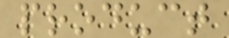product
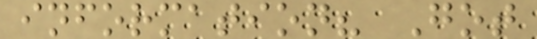information? Got
